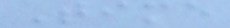Time
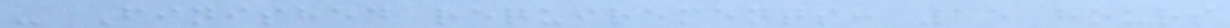- Finished requirements: 15 hours
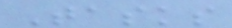Tasks
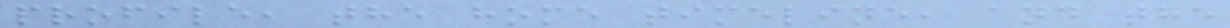profile, the home timeline, and the
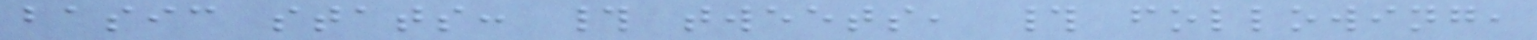basic stats: # tweets, # following,
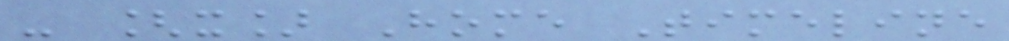- [x] Home Timeline
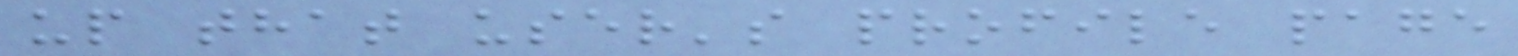up that user's profile page
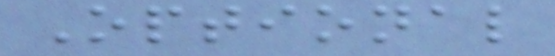Optional
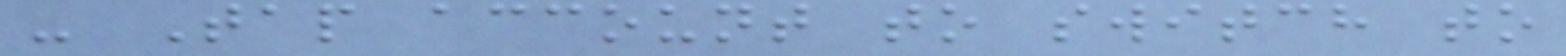- Tap account to switch to
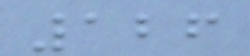126
